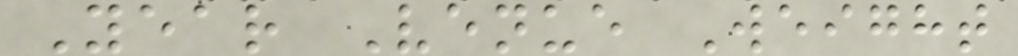Year Venue Weight
